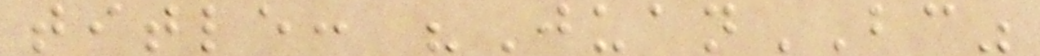title: "JuanBC"
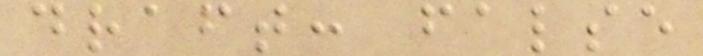draft: false
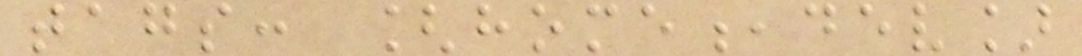tags: [home,dev]
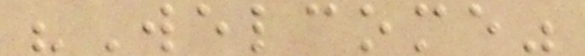"Welcome"
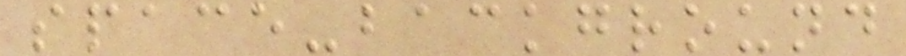space-background
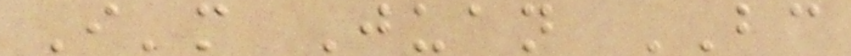I'm Juan BC
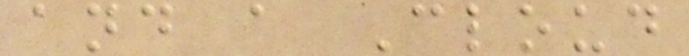and a Cloud
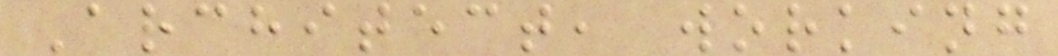Architect, working
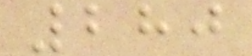280
